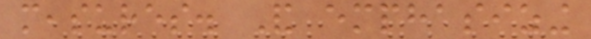measures. And emphasizing
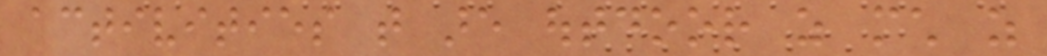activities that are outdoor as much as
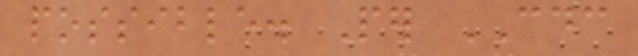possible. Per CDC
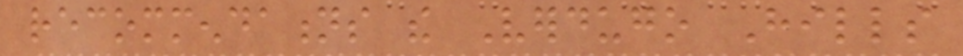recommendations the Verdugo Hills
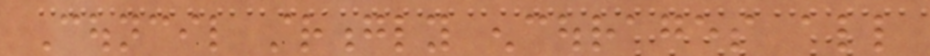Council strongly encourages all
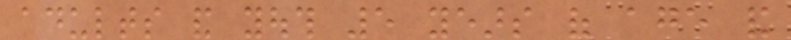adults and youth 5 years of age and
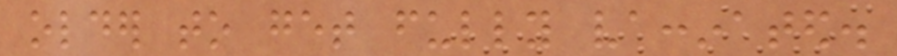older to get fully vaccinated.
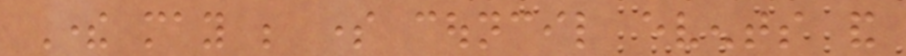There may be some council events and
